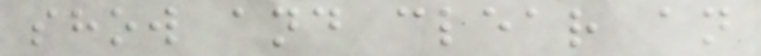show and clear an
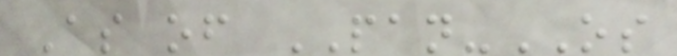As of PAN-OS
